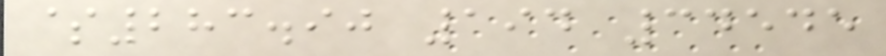$283.90 194 34545
